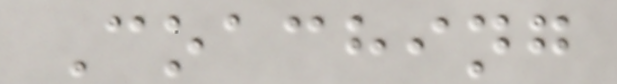Coaching
